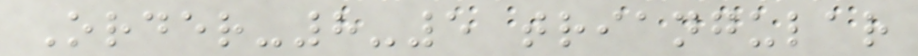Order-8-5 triangular
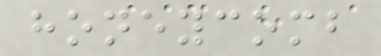honeycomb
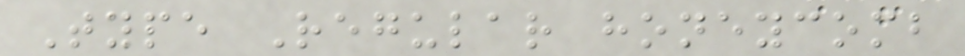Type Regular honeycomb
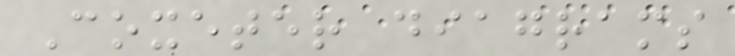Coxeter diagrams
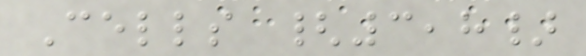Cells {3,8}
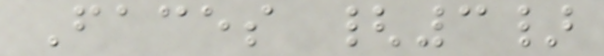Faces {3}
